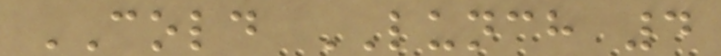COLD LUNCH 4
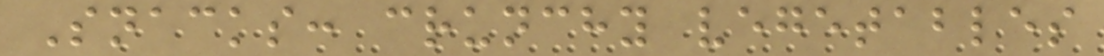Snacks: crunchy vegetables
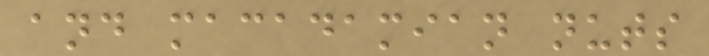and macadamian nuts
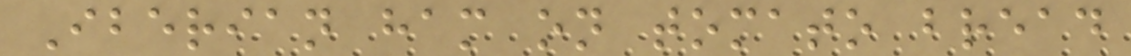Iberian ham on tomato bread
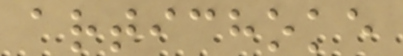artichoke
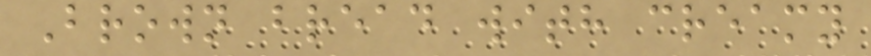Brown bread with creamy
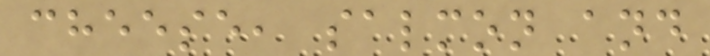cheese, salmon and
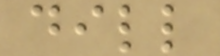dill
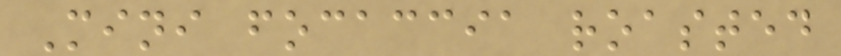Mini focaccia roasted
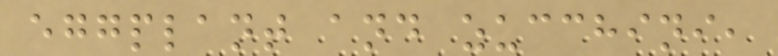eggplant and zucchini,
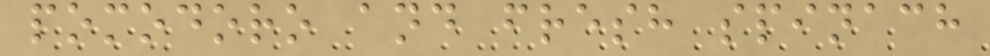pomodoro and fresh spinach
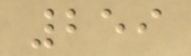259
